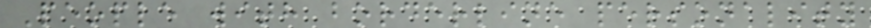People with borderline personality
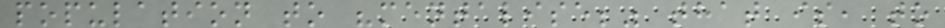population to "mentalise;" that is, to
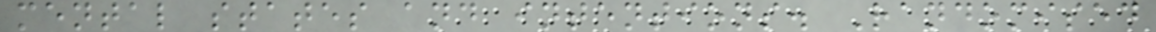mental states and intentions. Randomised
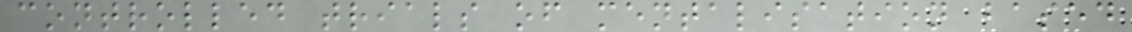controlled trials of mentalisation based
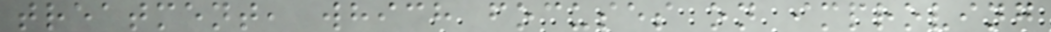treatment, which focuses on improving
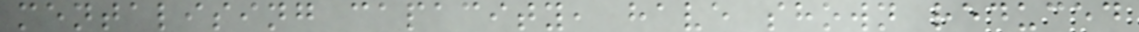mentalising capacity, have shown reduced
